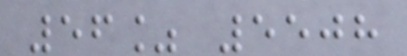56% 5508
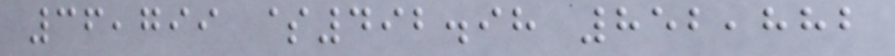36,799 $492.98 852,882
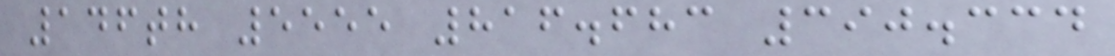146th 5555 816.683 390.334
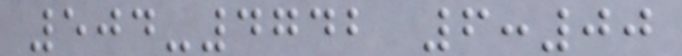504-4742 6:00
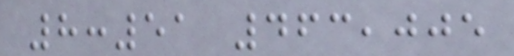8:51 463,005
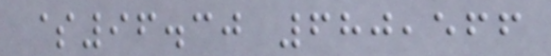$96.30 680,566
